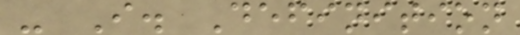- I. Definition
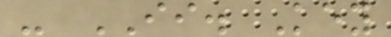- II. Key
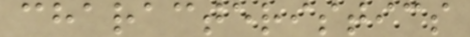characteristics
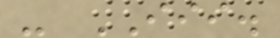- III.
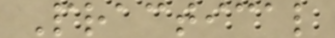Practical
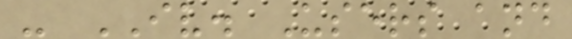- IV. Users and
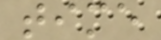time
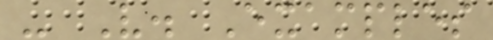- V. Examples
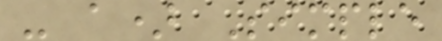- a) Simple
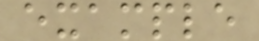example
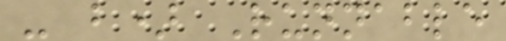- b) Runnable
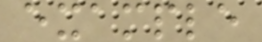example
